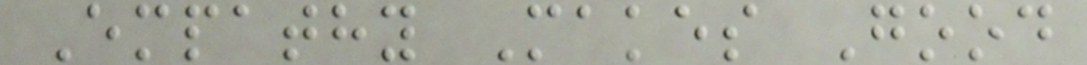Empathy Makes Good
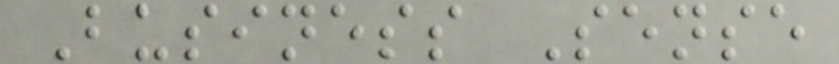Business Sense
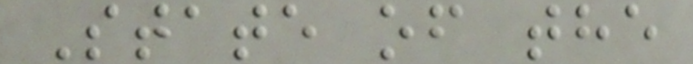State of the
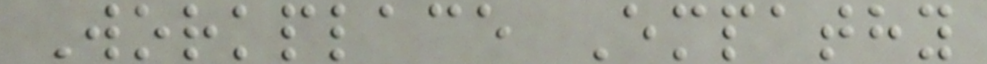Workplace Empathy
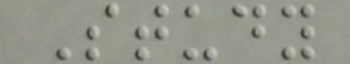Study
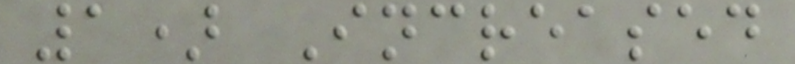1) Increased
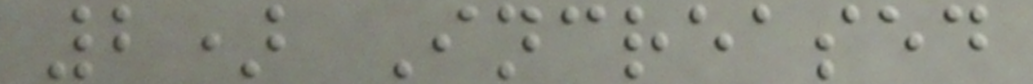2) Increased
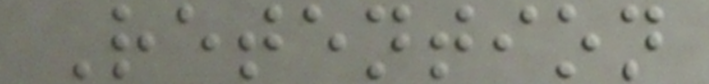Retention
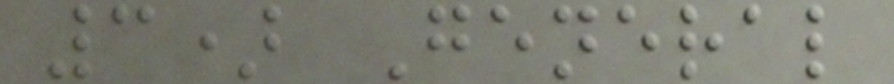3) General
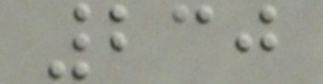230
